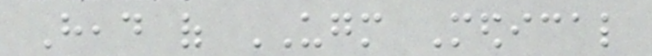Head of UGM Medical
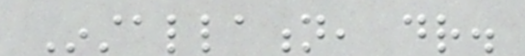Installation, dr.
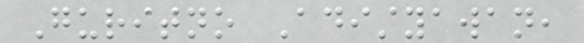Guritno Adistyawan,
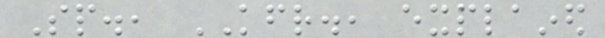Sp., KFR., explained
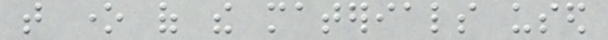that one of the materials used
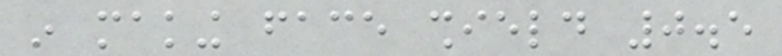in making face shield 0.5
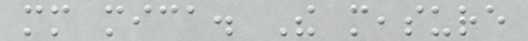mm mica. The measure
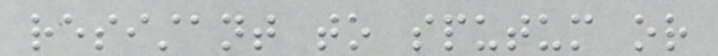resistant to sputum or
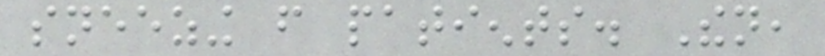sneezing from patients. Then,
